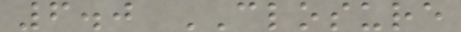6.0 CLOSURE
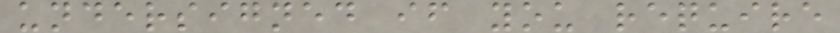undersigned if you require
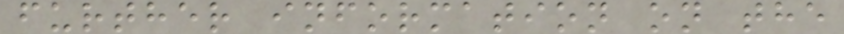further information on the
